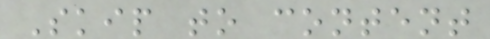Skip to content
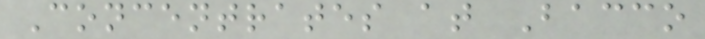Concentrates at Bacco
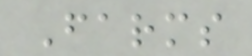Farms
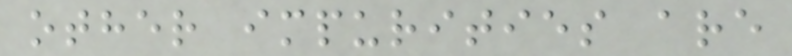other impurities are
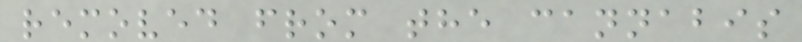removed from the cannabis
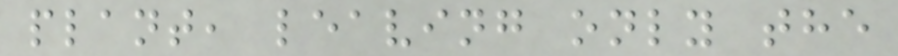plant, leaving only the
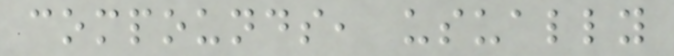compounds, usually
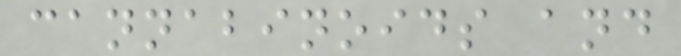cannabinoids and
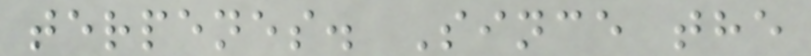terpenes. Since the
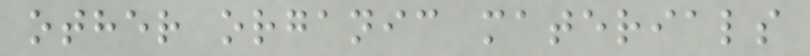other organic materials
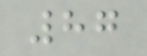87
